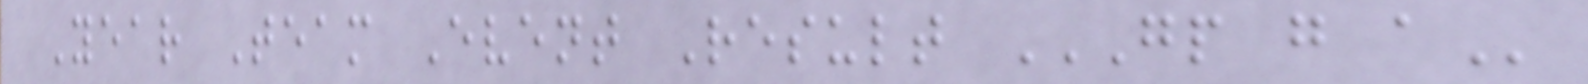Year Team Event Result GP G A
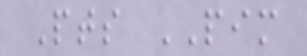Pts PIM
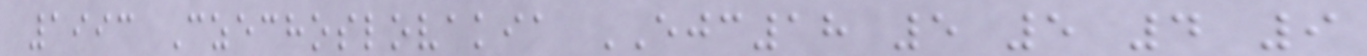1993 Czechoslovakia EJC18 5 5 4 9
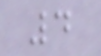4
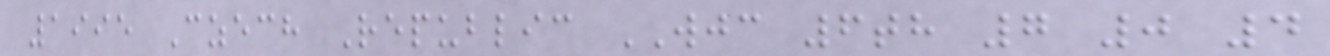1995 Czech Republic WJC 6th 7 0 4
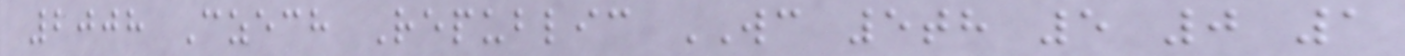2008 Czech Republic WC 5th 5 0 1
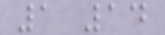1 14
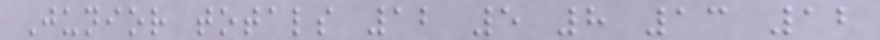Junior totals 12 5 8 13 12
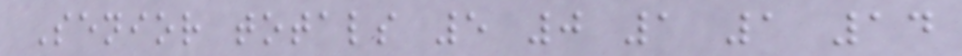Senior totals 5 0 1 1 14
